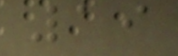19
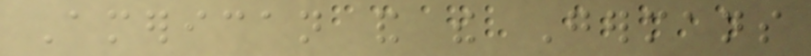American and the Germans
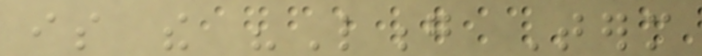is the "Long Term
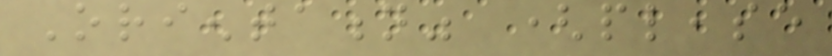Orientation" (please
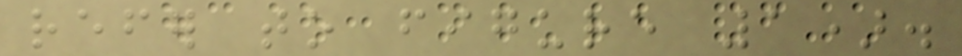refer to figure 1).
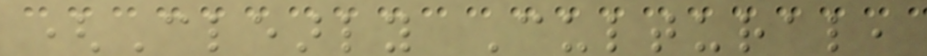(Clearly Cultural,
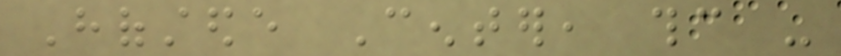Hofstede Center, thc -
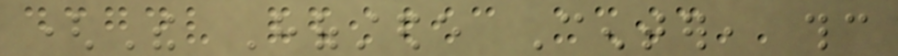(The Hofstede Center, thc
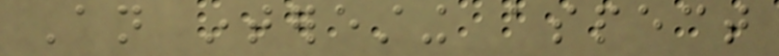An interesting aspect
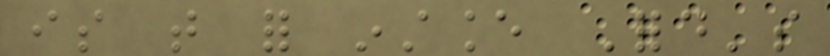is that for instance Ford's
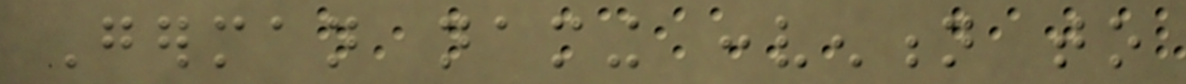German naming convention to
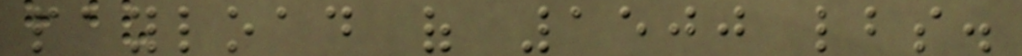payload of 1500 lbs.
